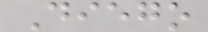Diego
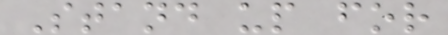Stand up for
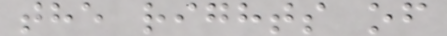the rights of
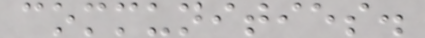communities.
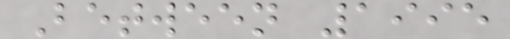Between 1995
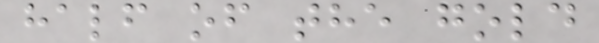half of the gold
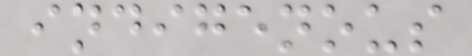indigenous
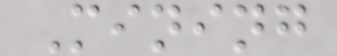Mining
